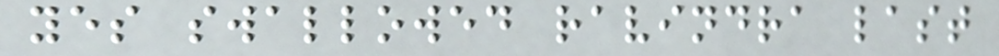yes swallowed ravindra last
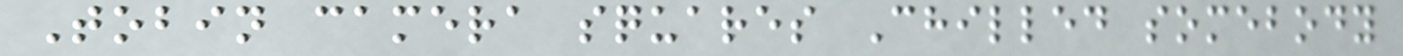Tobin camera squares Chilled somebody
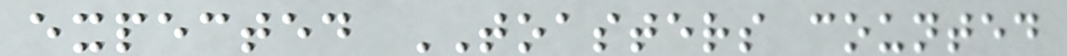expected TOASTERS counted
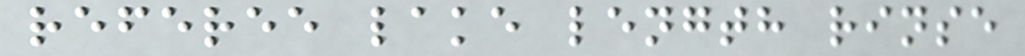referee lake length rinse
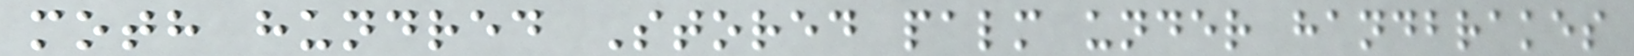moth hundred Stored palm under handbrakes
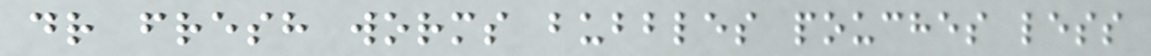dr fresh worms bubbles pouches less
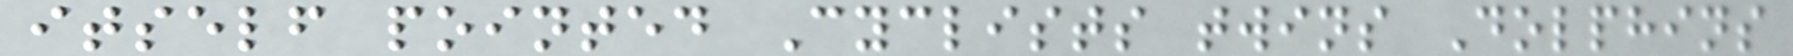itself pointed Cyclists twins Dolphins
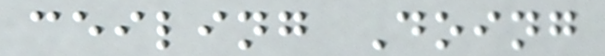ceiling Doing
